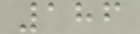186
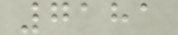7181
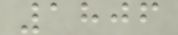1806
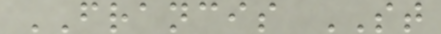FRANCIS ST
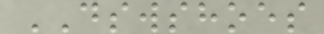DSWSHOES
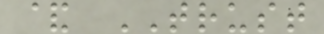& TRUST
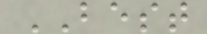BEST
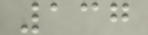137
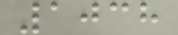1038
